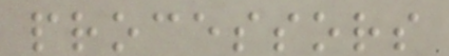processors
